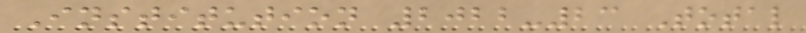Institution 2022-23 Total
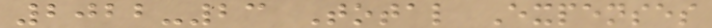2022-23 Total Expenses
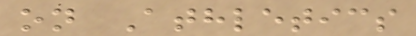on Athletics
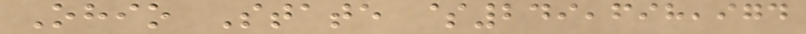Ohio State $249,698,974
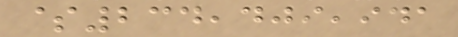$234,409,941
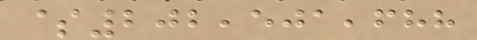$202,501,688
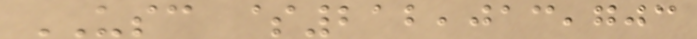USC $212,013,703
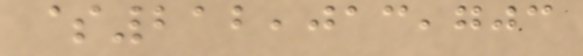$212,013,703
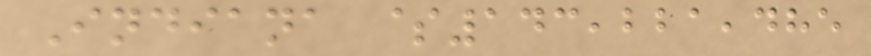Indiana $143,221,485
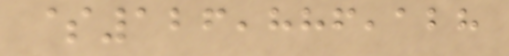$126,886,128
